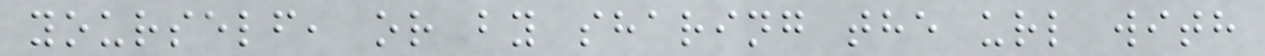yourself, or by sharing the url with
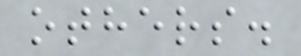others.
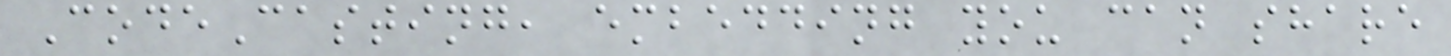CodeCasting, embedding you can share
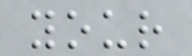your
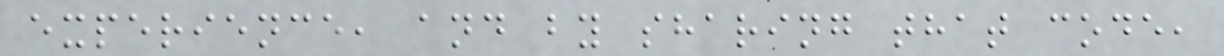experience, and by sharing that code,
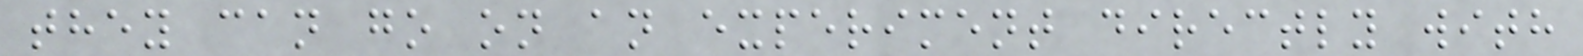they can go on an experiment directly with
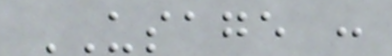USAGE :
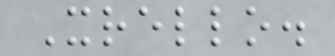Xrello.
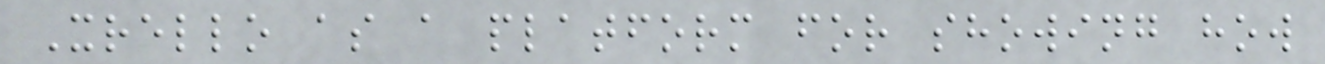Xrello as a platform for showing how
